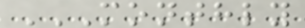MONTHLY
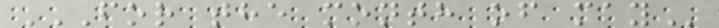FOR THE MONTH OF MAY
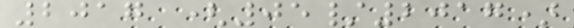2017 (05/2017)
